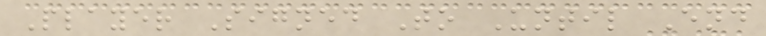Player Signed To Until End
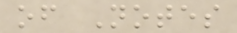of Notes
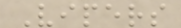Vipers
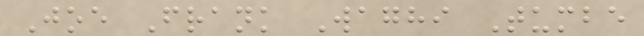Joe Frank Waghi Tumbe
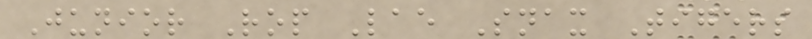Junior Rop Lae Snax Tigers
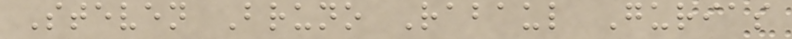Steven Bruno Rabaul Gurias
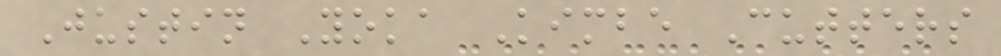Justin Yoka Kimbe Cutters
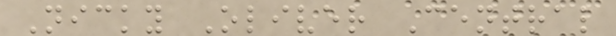Nicky Oliver Central
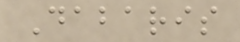Dabaris
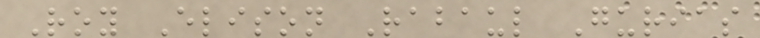Roy Elison Rabaul Gurias
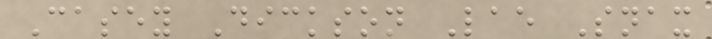Casey Dickson Lae Snax
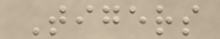Tigers
